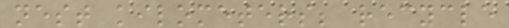nest kilometers; recycle
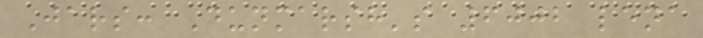Jars: Dunmarsh's 6002 lena
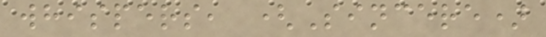whispers, (Sincere)
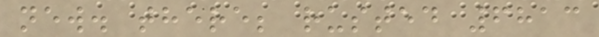new. there; rusted 6813
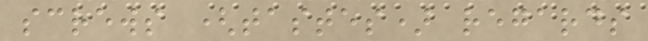screws (tastes) regards
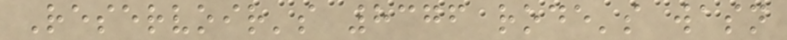Reservoir's 8376 rode's wasn
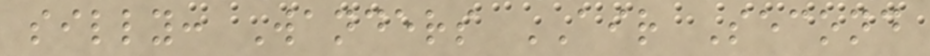silly: Wanders AIR Second
